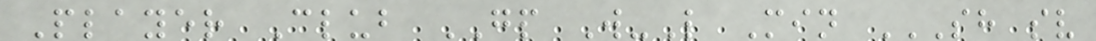Player Club GP W-L Min SH SV
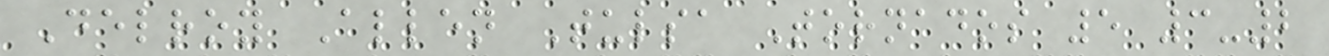Delroy Allen Tulsa Tornados 5 3-2
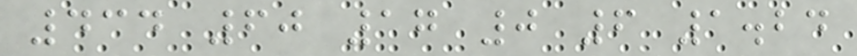434 60 17 0 6 1.24
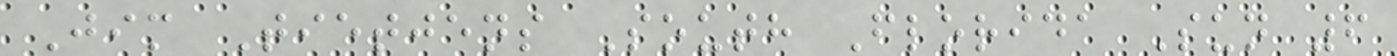Jim Tietjens South Florida Sun 6
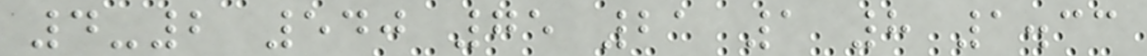4-2 540 75 21 1 8 1.33
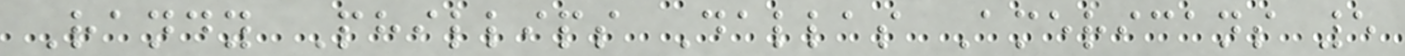Randy Phillips Dallas Americans 5
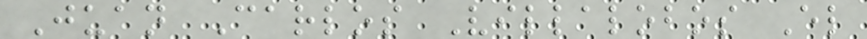Juan Carlos Villalobos El
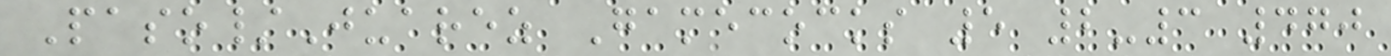Paso/Juarez Gamecocks 5 2-3 470
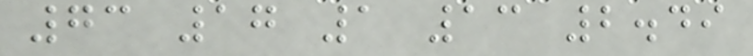73 17 1 13 2.49
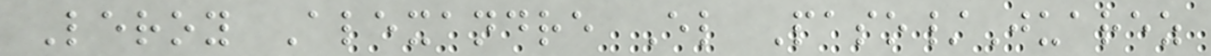Leroy Alexandre El Paso/Juarez
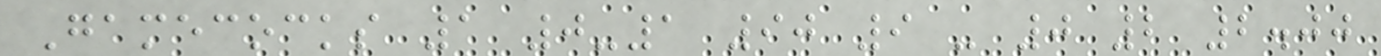Gamecocks 1 0-1 90 9 - 0 2 2.00
